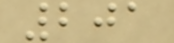201
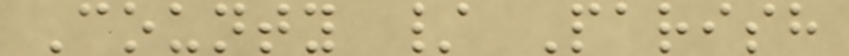County / Parish
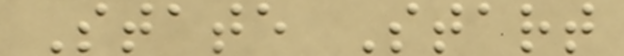State Start
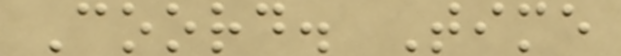Coord. Time
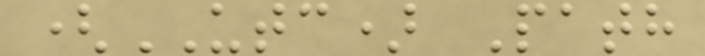(UTC) Path
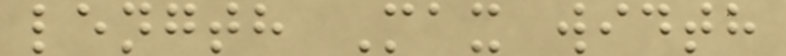length Max width
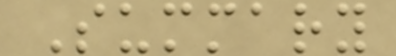Summary
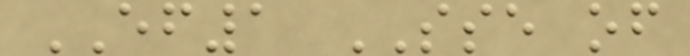EF1 SSE of
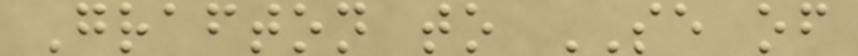Grafton to SE of
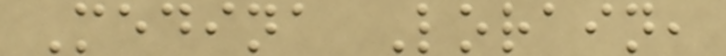Medina Lorain,
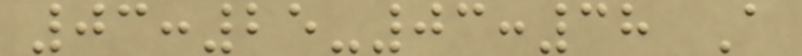03:25-03:38 A
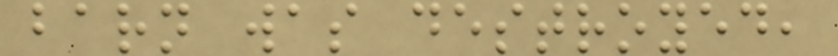barn was destroyed,
